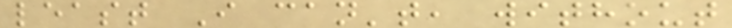least I can't, without
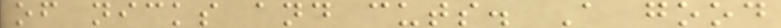of nicks and cuts. A good
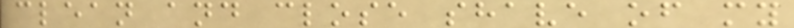clean and close shave of my
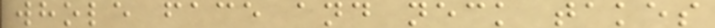whole face and neck takes
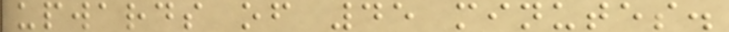upwards of 45 minutes.
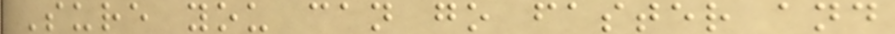Sure you can go faster and
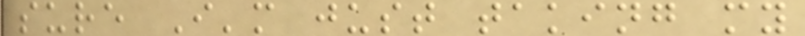sure I'm just taking my
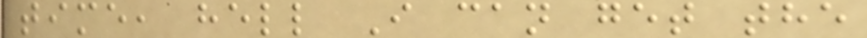time, hell I can get the
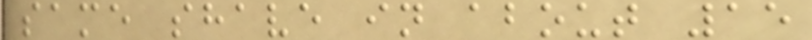same shave in about 15
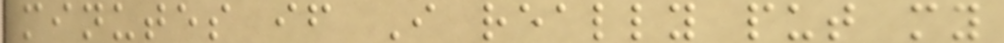minutes if I really put my
